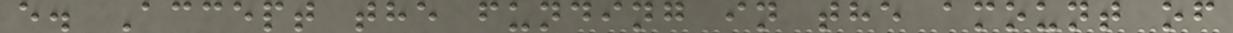e. Accept the funding in the amount of
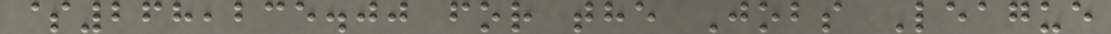$268,235.00 for the Jobs League
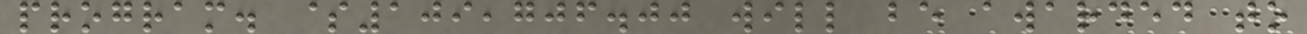program. $109,706.00 will be awarded to
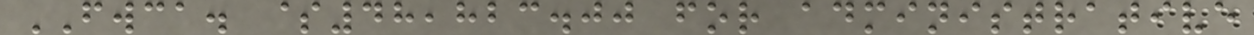FWCA. $48,823.00 for administrative
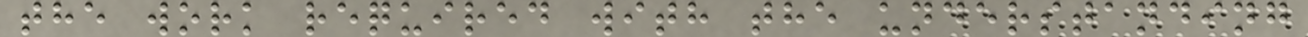the work required with the understanding
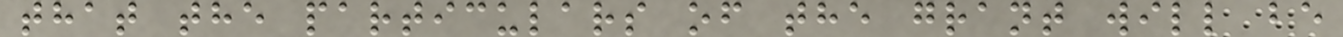that the particulars of the grant will be
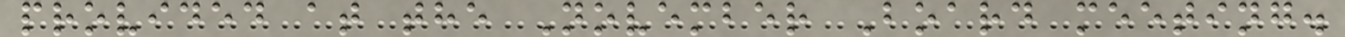provided at the November Board meeting.
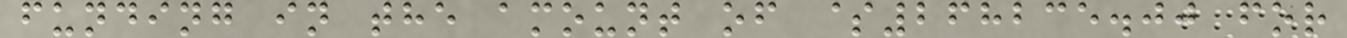funding in the amount of $268235.00 for
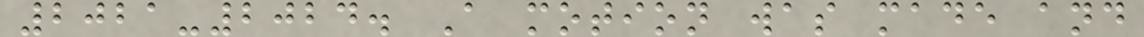2021-2024. A motion was made and
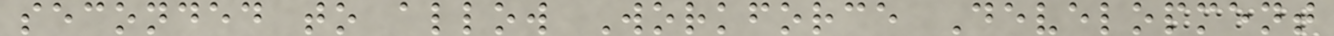seconded to allow Workforce Development
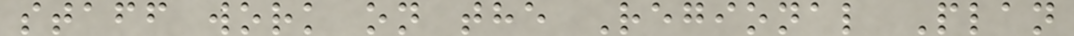staff work on the Regional Plan
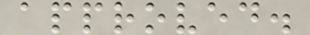approved.
